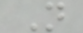N
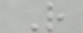R
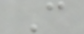C
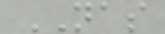NAS
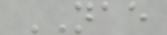NAE
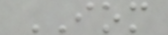IOM
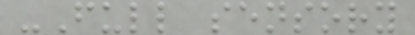-Full sensory
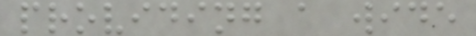providing a wide
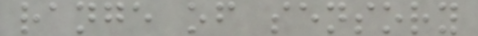range of sensory
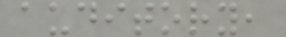auditory,
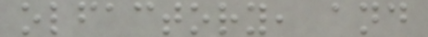olfactory, and
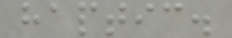haptic.
